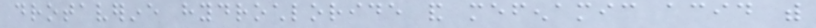drotaverine hydrochloride and mefenamic acid with
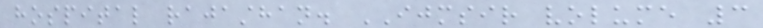hospital rajasthan. IJMSIR volume 3
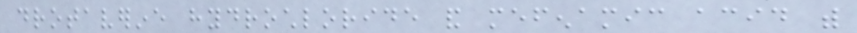drotaverine hydrochloride and mefenamic acid with
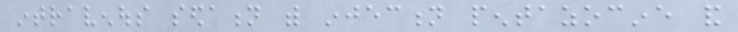intravenous sedation with injection pentazocine and
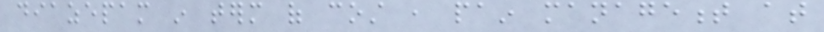diazepam in term of cost , pain management at
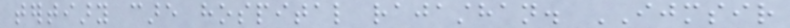tertiary care hospital rajasthan. IJMSIR
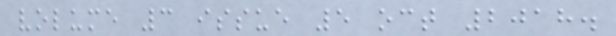volume 3 issue 5 oct 2018.
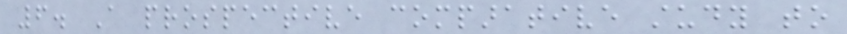6. A prospective comparative study to
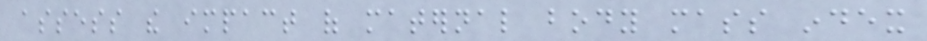assess the impact of maternal body mass index
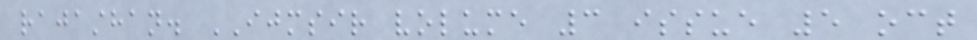rajasthan. IJMSIR volume 3 issue 5 oct
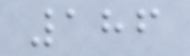186
